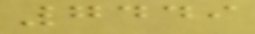7449
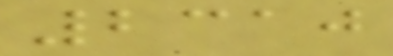2310
